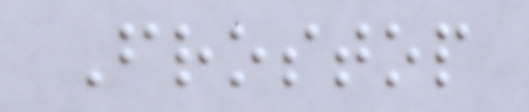Frostop
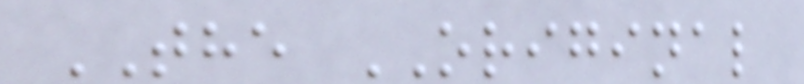THE ORIGINAL
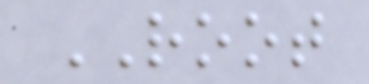ROOT
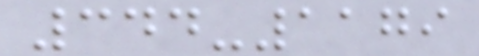344-1179
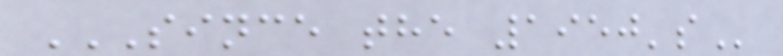SINCE THE 1950'S
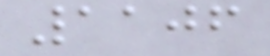1106
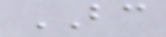BC
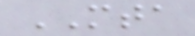MTA
